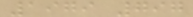1979 797
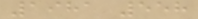1981 558
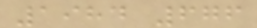1984 676
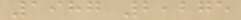1987 2,275
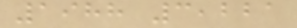1988 3,221
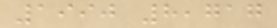1990 8,717
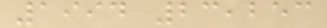1994 23,253
